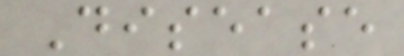Disease
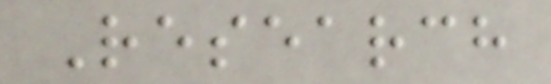Research
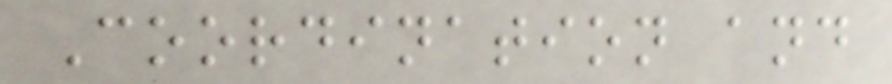Coordination and
